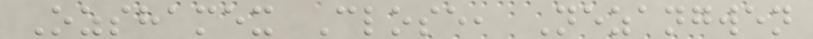Ozshamex Close, Nezangwen
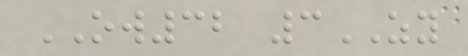OW32 3ZY
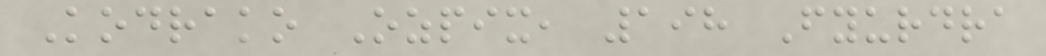Kodrako Ozpix, 198 Fyurdra
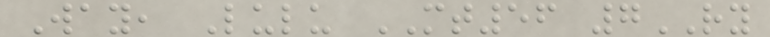Way, Lulu MT56 7RY
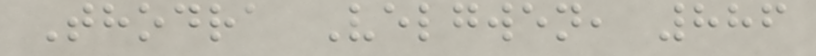Thodra Velgwen, 886
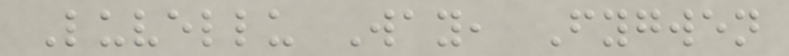Luvellu Way, Fygwen
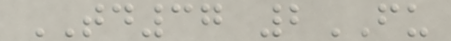TD37 2FU
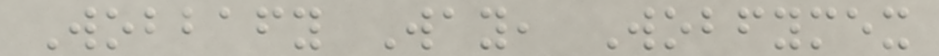Wobbafy Way, Wobfymex
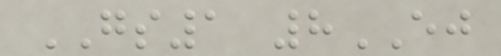GS1 8EJ
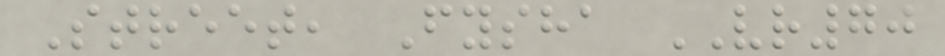Street, Fysha VR70
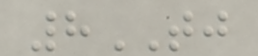8TJ
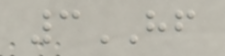3HF
